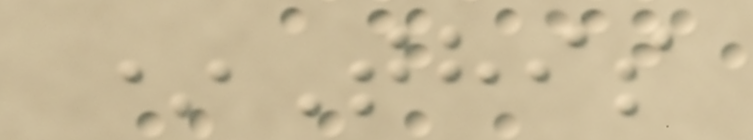*This
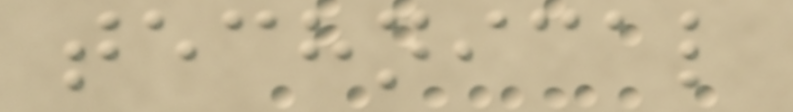technical
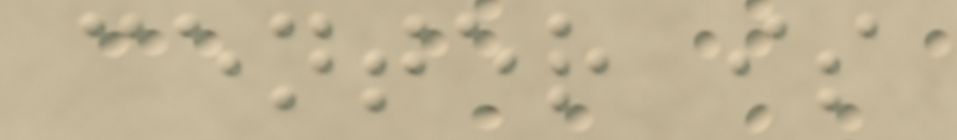center is
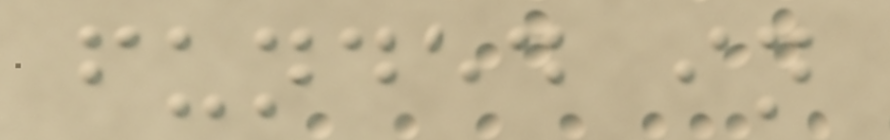funded in
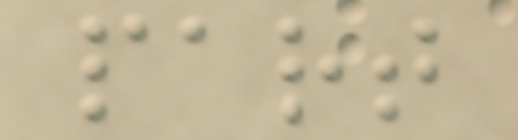part
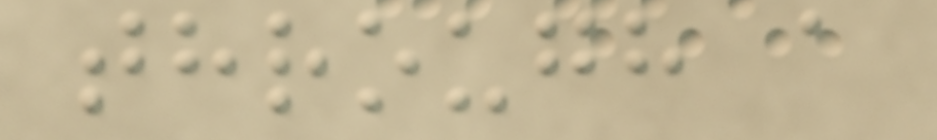through a
